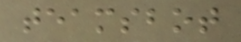teamsbot
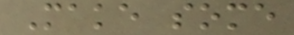Make some
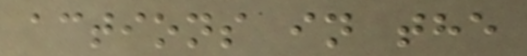actions in the
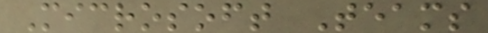Microsoft Teams
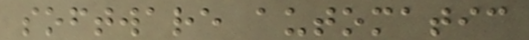software automatic
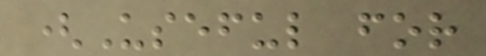(Useful for
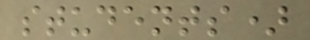students)
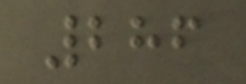286
